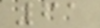61
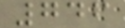746
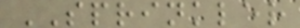SPRINKLER
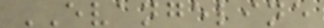EVANGELINE
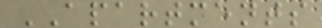APARTMENTS
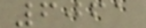6061
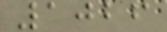1026
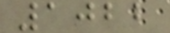1022
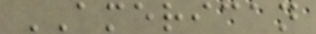AMERICAN
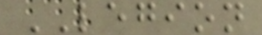LEGION
